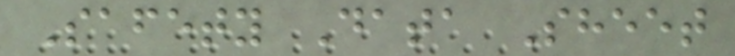Safety Data Sheet
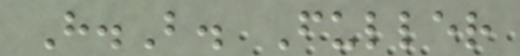H.B. Fuller
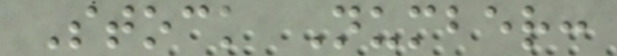Stock Number:
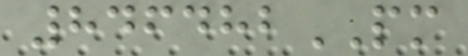846482PM
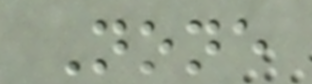None
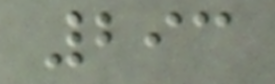293
